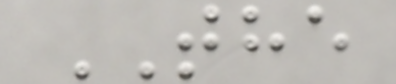THE
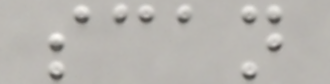scan
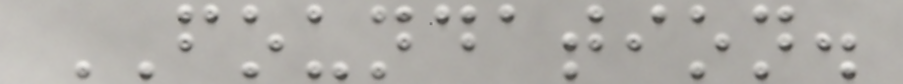FOUNDATION.
